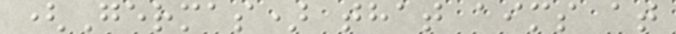(Germas) that aims at
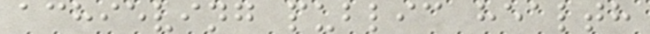achieving public health
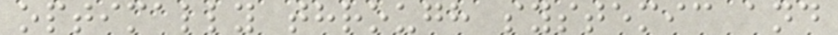optimally through systemic and
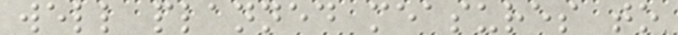well planned measures to
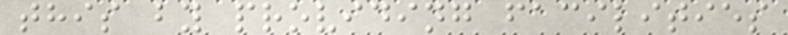this by providing facilities
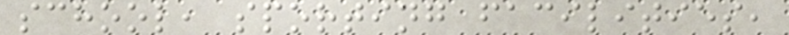school, sporting facilities,
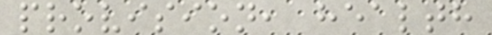provision, health
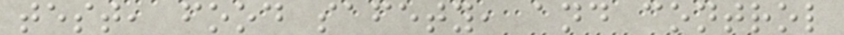test, food safety, and control
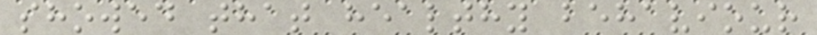showed that healthy behaviour
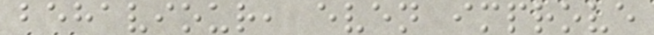behaviour, even improve
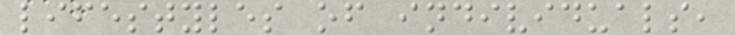lifestyles of individuals,
